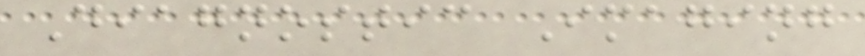Diagnostic Imaging
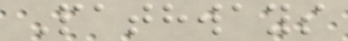Pathways
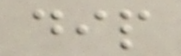dip
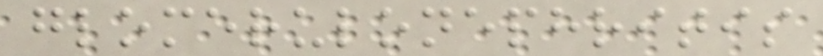glomerulonephritis
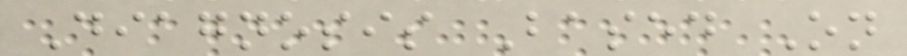Diagnosis Based On
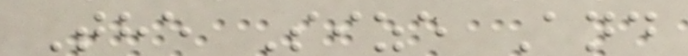The Size And
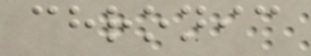chronic
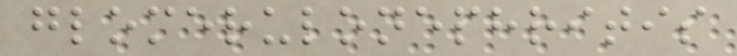glomerulonephritis
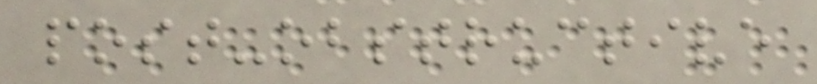post-obstructive
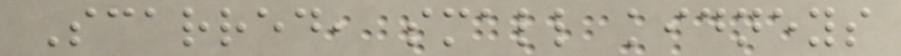Scarred, small kidneys
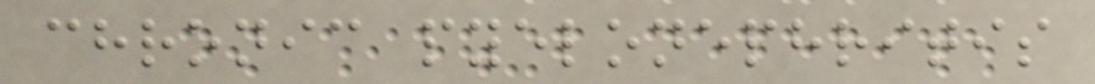chronic pyelonephritis
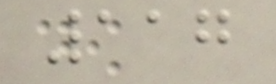117
